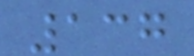137
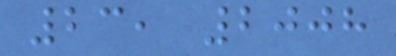23, 2008
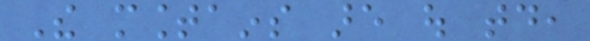The mountains are out today,
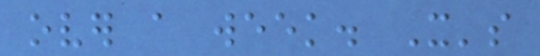over a week. It's
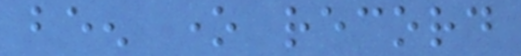been one record
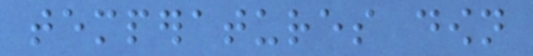temperatures down
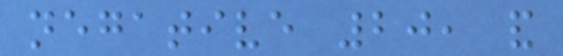negative 20, and
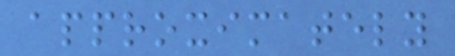approximately
